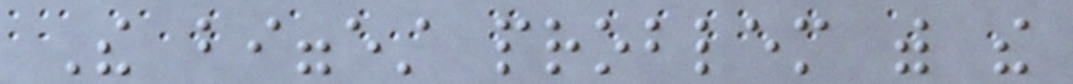The biggest problem with the
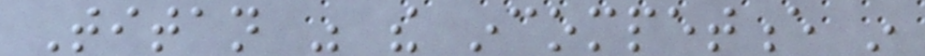Titan was the incompetence in
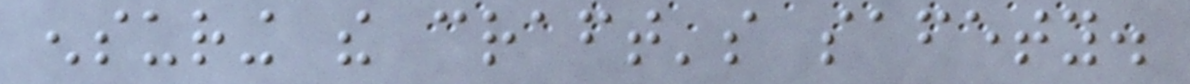ensuring the craft's safety.
